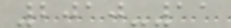2010-11
